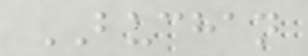BUCHAN
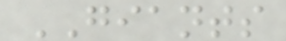GIANTS
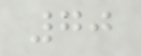70
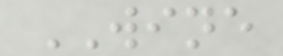WINE
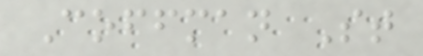Coffman St
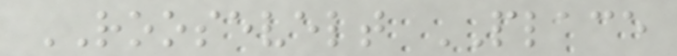ROOSEVELT PLACE
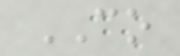CO
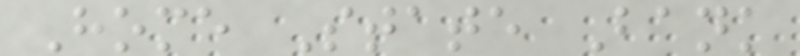Home State Bank
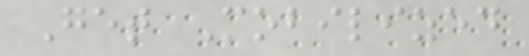Get Mobilized
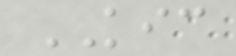KIC
